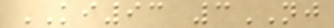KI93 3NJ
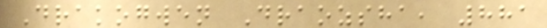Drakogwen Draozsha, 881
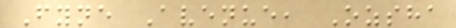Fyne Avenue, Ozsha
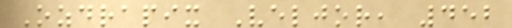Ozdrapix Veljor, 452
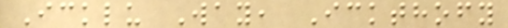Icklu Way, Ickthofy
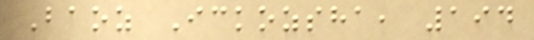Baoz Ickozsha, 194
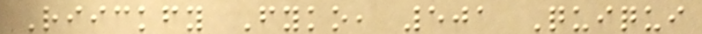Riickfy Fyko, 501 Quiqui
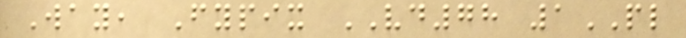Way, Fypix VD78 1PL
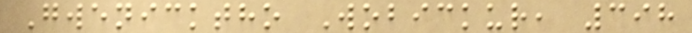Gwenicktho Wobickur, 398
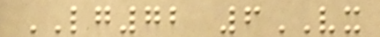LG72 6VX
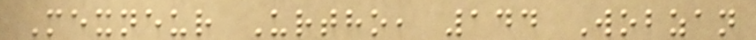Mexneur Urtho, 144 Wobzan
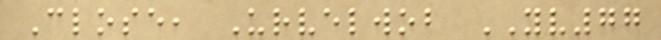Close, Urvelwob YV77
